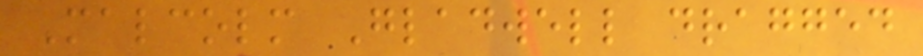Malcolm Gladwell dragged
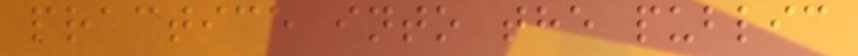practice into the public
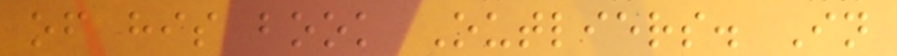of his book Outliers. In
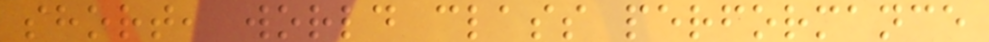short, world class performance
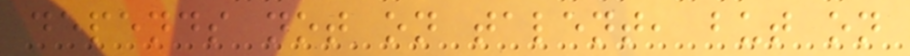depends not on talent, but on
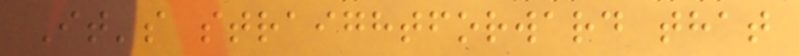It's straightforward that
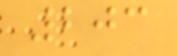203
